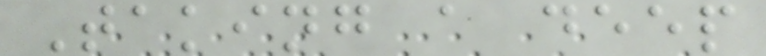Taking a deep
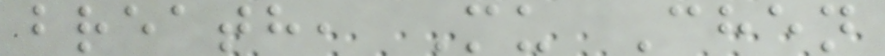breath, Mu Chen
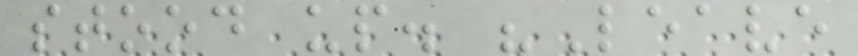stood up. "Leave
